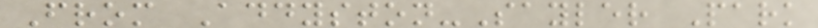From Addyston-Sayler Park
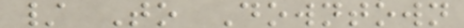/ To Downtown
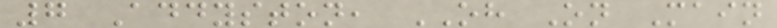7 Addyston, OH On Main
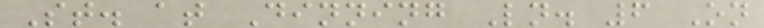St. at Dinning Ln. 6 On
